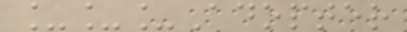___Adopter
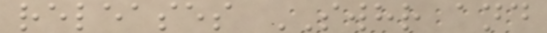releases SWHR and
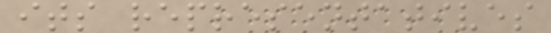its representatives
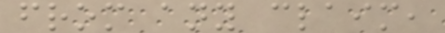from any claim,
